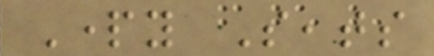Party Seats
